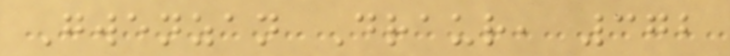Gwenzan Draur, 372
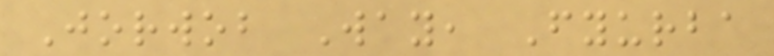Jorwob Way, Fyurba
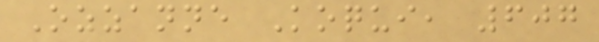Ozzanne Koqui, 607
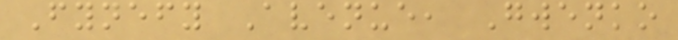Fynefy Avenue, Gwenko
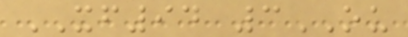XF94 3OU
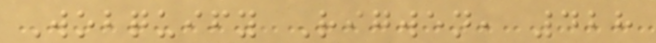Wobquify Rigwen, 428
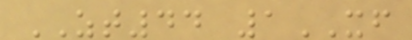ZT44 1XF
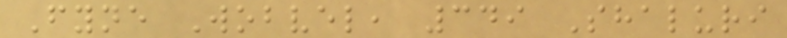Fyne Wobvel, 349 Shaluri
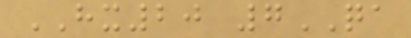HX20 7QA
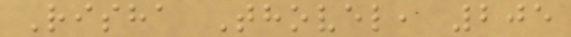Risha Thovel, 205
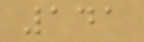141
